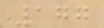177
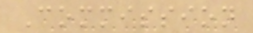Commission
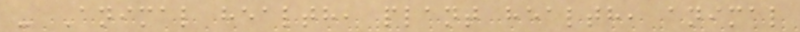- Animal health, plant health, animal
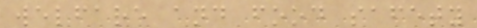welfare and food safety
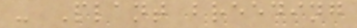- Plant breeding
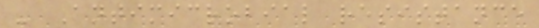- Antimicrobial resistance
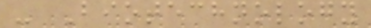- Biotechnology
